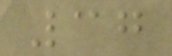37
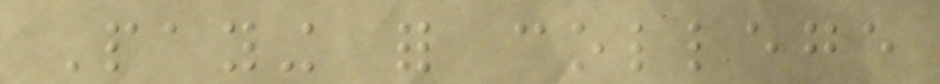Paying for college
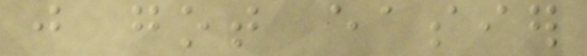just got easier
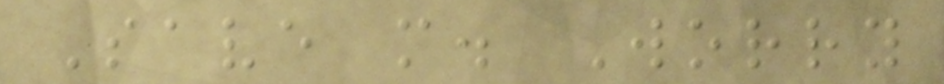Save more. Worry
